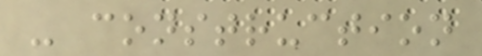- construction
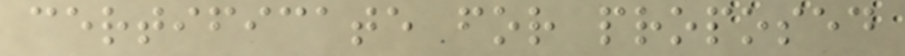certificate for proposed
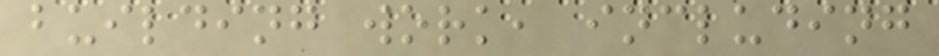building work, including
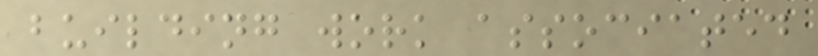building work associated
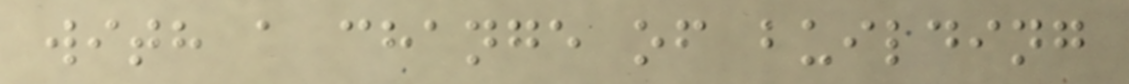with a change of building
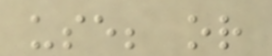use; or
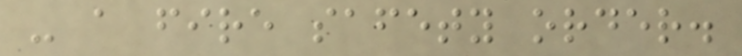- a fire safety order.
